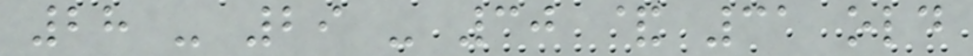28 - 29 - 30 & 31 old
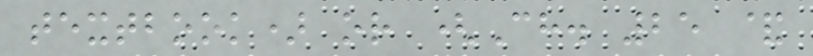textbook) or (Ch. 25 &
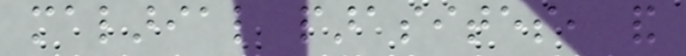malarial parasites, and
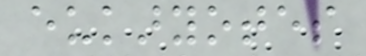eukaryotes
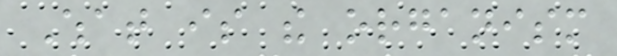What is the organism
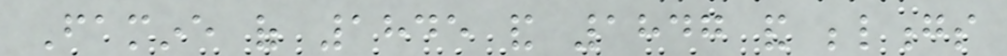Famine of 1845 and 1847 and belongs
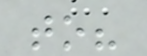to?
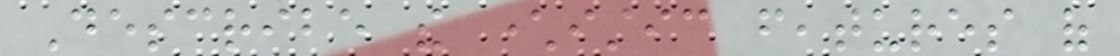Describe the characteristic features of
